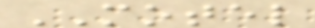MOTEL
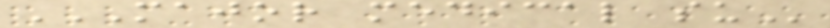MAJOR MEDICAL SU
